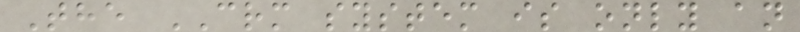The CRM system is only an
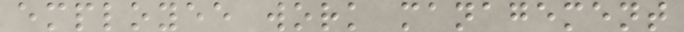employee work management
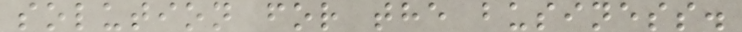solution for the business.
